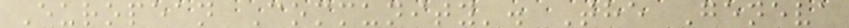European Community'. The Geneva
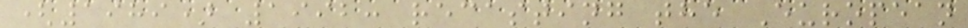(1989) 1992: recasting the European
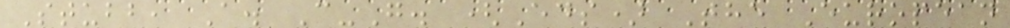Stubb, A. C-G. (Eds) The European
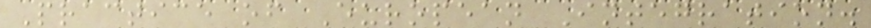Practice of European Integration.
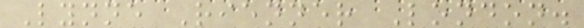Lynne Rienner London.
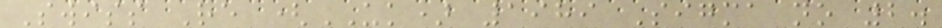Swiss Re (UK) 1989 Sigma no 2.
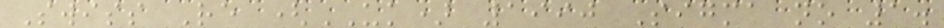Swiss Re (UK) 1990 Sigma no 1.
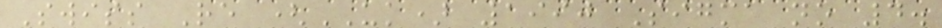Swiss Re (UK) 1990 Sigma no 4.
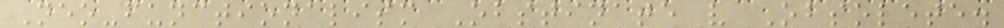Neo-functionalism Obstinate v Obsolete.
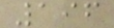196
